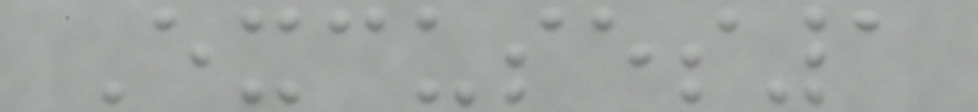Excuses1
